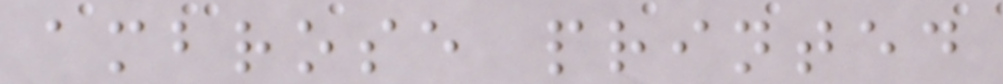ambrose printed
